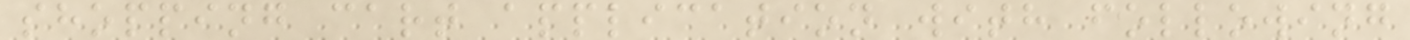shopping cart application with following
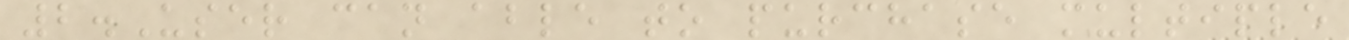2.User can able to purchase multiple
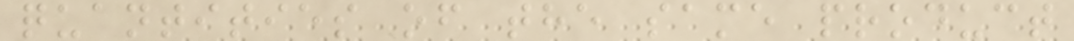quantities of the same product
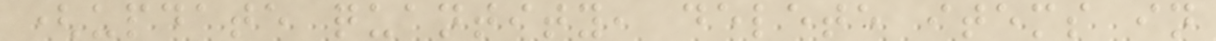(update quantity, delete items in
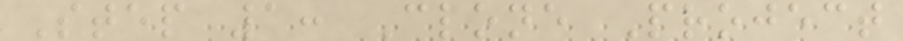Step 1: Clone Project
